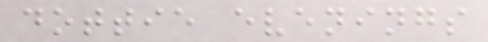dottie evenings
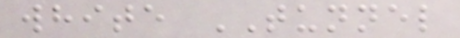white TUNNEL
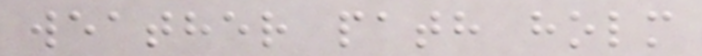weather path holm
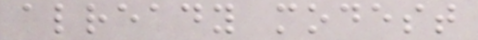already modest
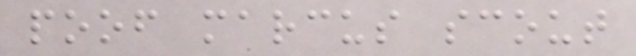poof marcus scout
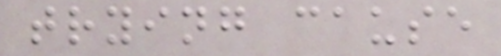trying cause
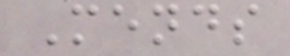Mends
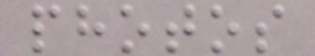photos
